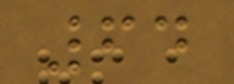64
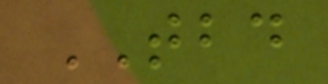TBD
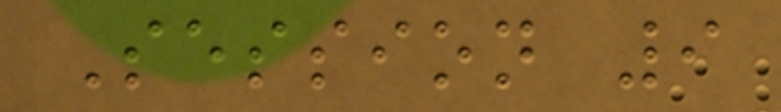Session 9
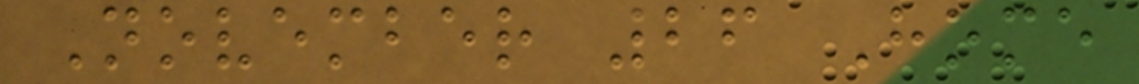November 26 Home
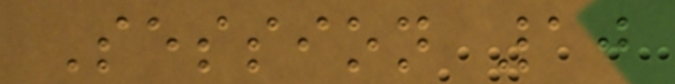Session 10
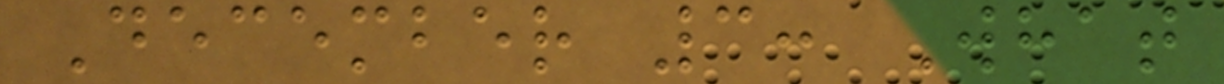December 3: What
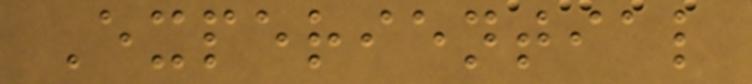Experiential
